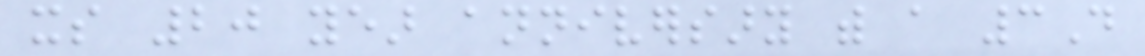its 20 year anniversary with a 3D
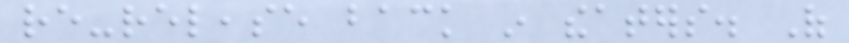re-release back in theaters. Of
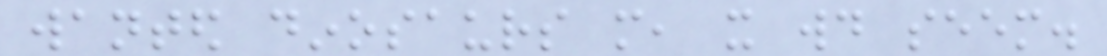wanted dinosaurs more, it would seem.
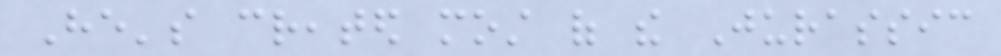He's created most of the Jurassic
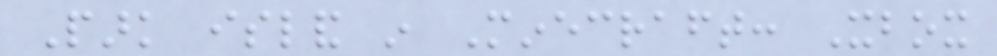Park island in Minecraft: Xbox
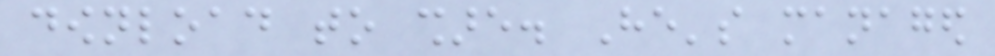download to share. He's managed
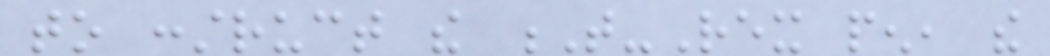to construct the T-Rex pen, the
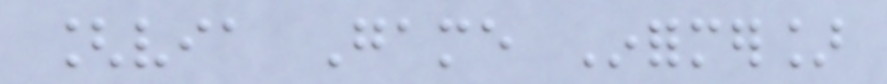[via Game Informer]
